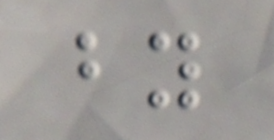by
